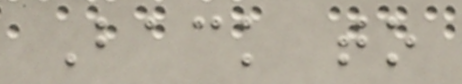Back to
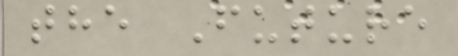the Future
